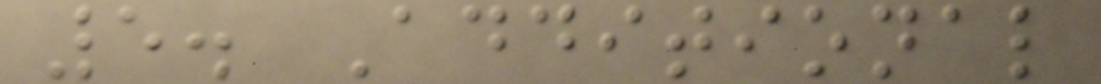5. Additional
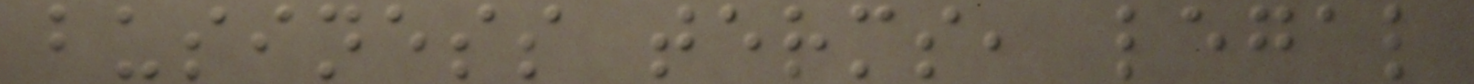business terms, legal
